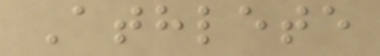Athlete
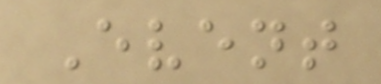Event
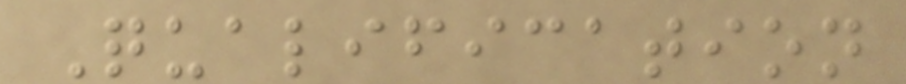Qualification
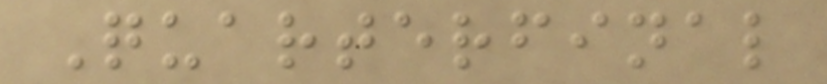Quarterfinal
